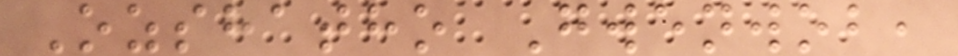Ozshatho Gwenwob,
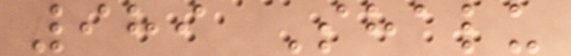989 Shalu
